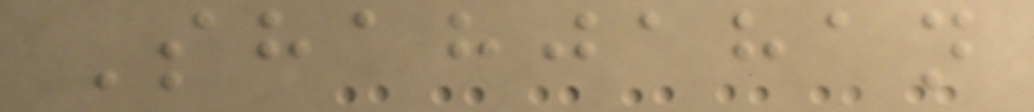Shahjahan
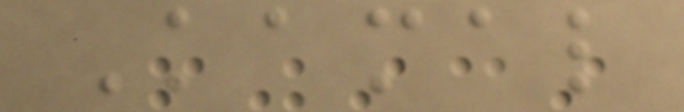Kamal
